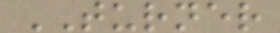TURNER
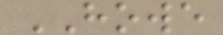HOWE
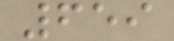659
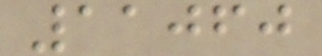11060
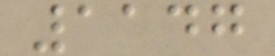1147
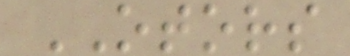OTORS
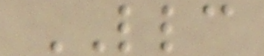LLC
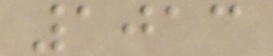1013
